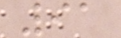91
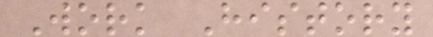Work History
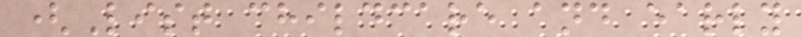(List childcare and early
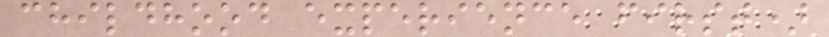childhood experience first)
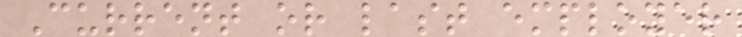Current or last employer
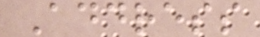Address
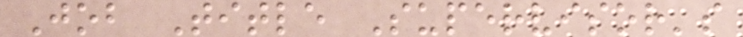Job Title Supervisor's
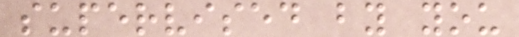supervised by you
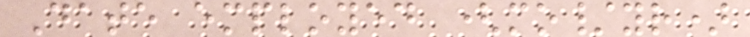Date employed (mo/yr)
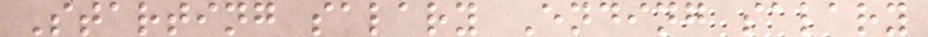Starting salary Ending salary
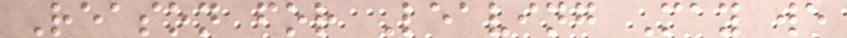Reason for Leaving May we
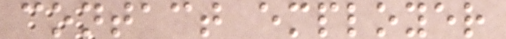contact employer
